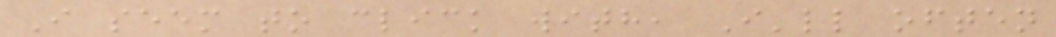I seem to click with, I'll often
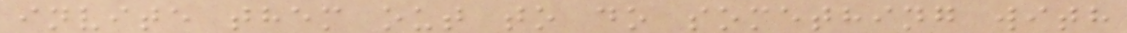invite them out to do something with
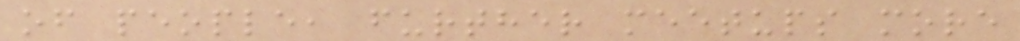of people, further meetups more
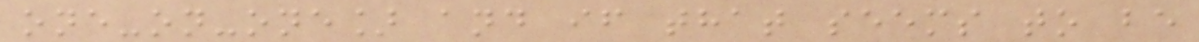one-on-one] and if that seems to be
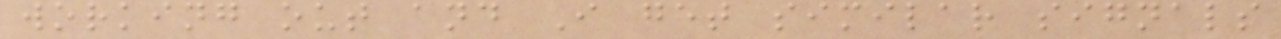working out and I get similar signals
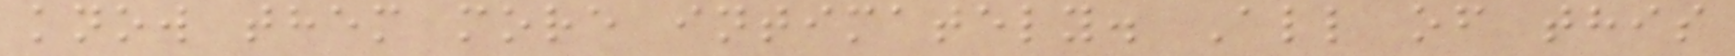know them more intimately. All of this
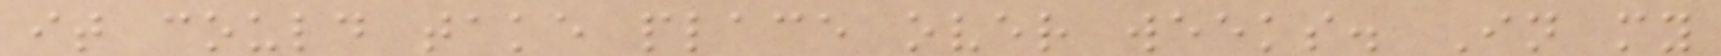it could take place over weeks. In my
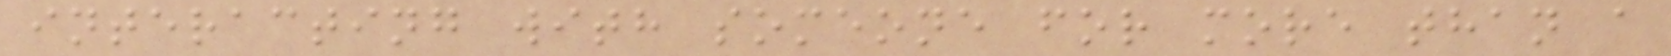interacting with someone for more than a
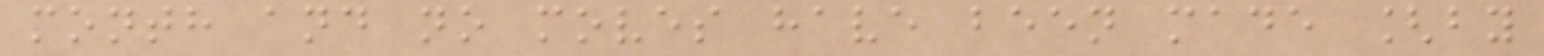month and no moves have been made [by
